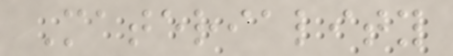Materiality
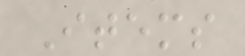Items
